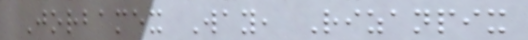Jorbamex Way, Rizanpix
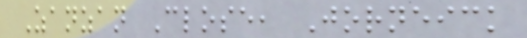Zanzan Close, Jorneick
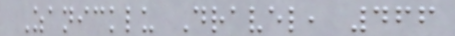Zanicklu Dravel, 466
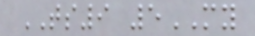TS9 5MY
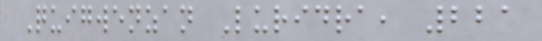Quigwenzan Luridra, 221
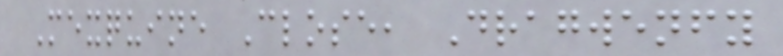Mexquine Close, Dragwenfy
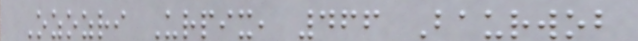Ozozri Urpix, 466 Baurwob
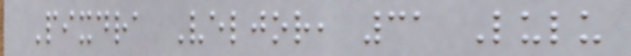Pixdra Veljor, 31 Lulu
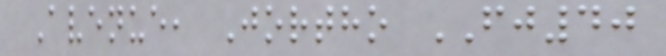Avenue, Jortho FJ40
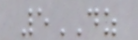5DZ
